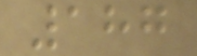187
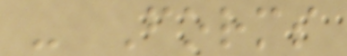- Forms
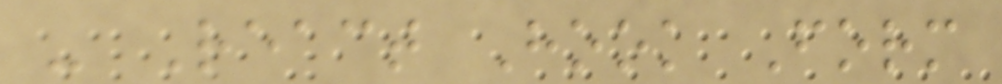- React Hook Form
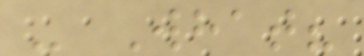- What?
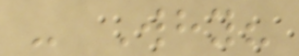- Why?
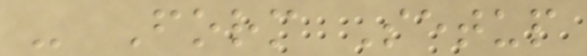- Form Setup
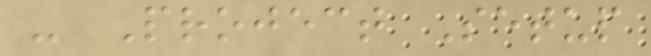- Project Setup
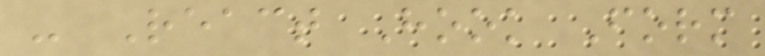- React Hook Form
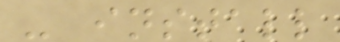- install
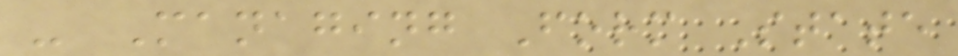- Managing Form State
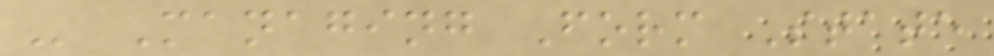- Managing Form State
